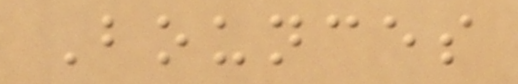Bounces
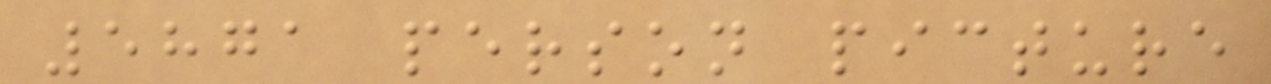5871 person picture
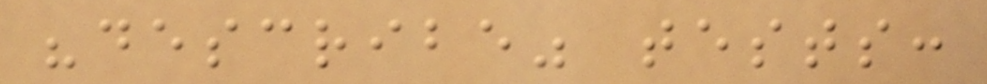"describe" tests:
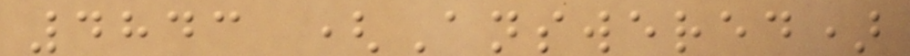4843 (Answered)
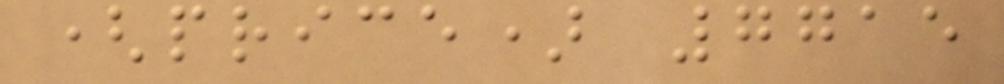(price) 7715
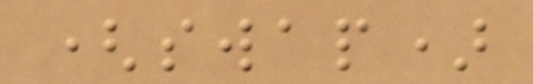(swap)
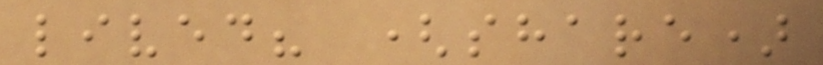lived? (share)
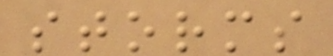storms
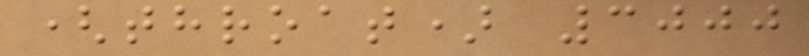(throat) 3000
